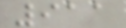911
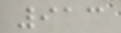913
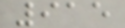915
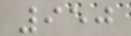950
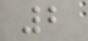2
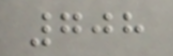708
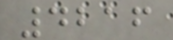4216
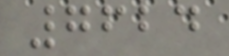7624
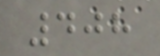408
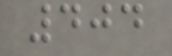404
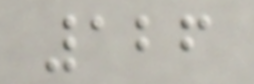126
